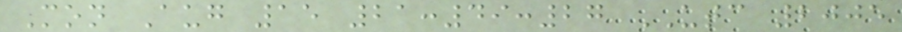Mon Aug 15 21:49:27 UTC 2005
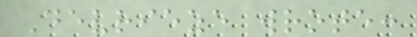Devrieze wrote:
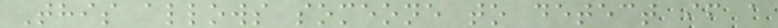This allows someone to detect if a
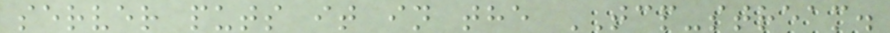server puts it in the TCP-stream.
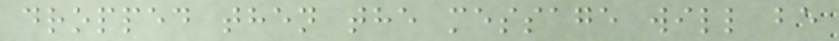dropped then the message will be
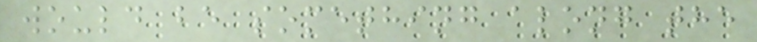would be something along the
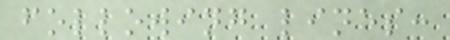following lines:
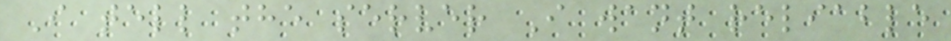I tell the server I want reliable
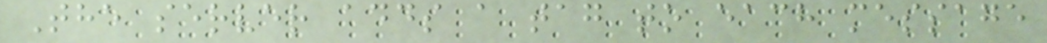The server adds a tag to each message
